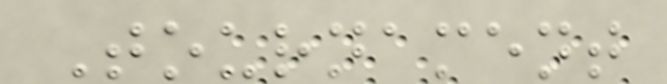Tournament
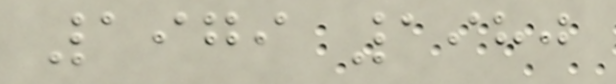1979 1980
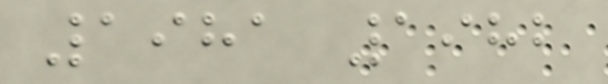1981 1982
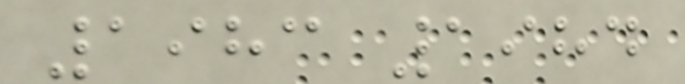1983 1984
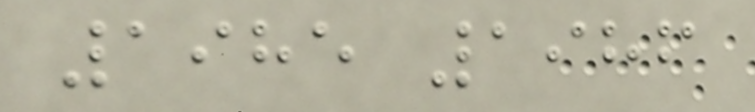1985 1986
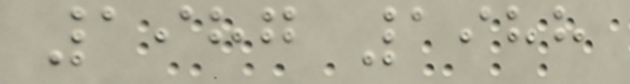1987 1988
